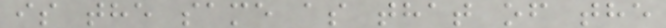is the same as that of the
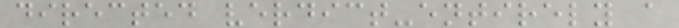directed verdict-entirely a
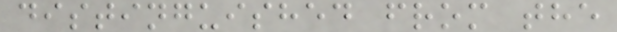distinguished from the
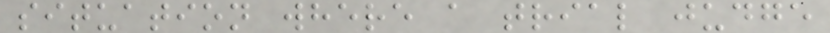situation where a trial judge
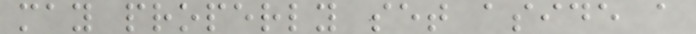may properly set aside a
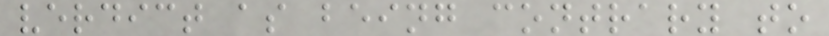verdict as being contrary to
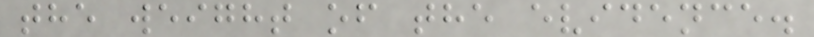the weight of the evidence.
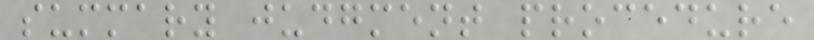summary judgment procedure
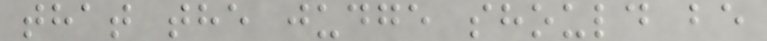that the judge should be
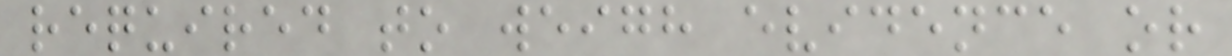required to weigh evidence or
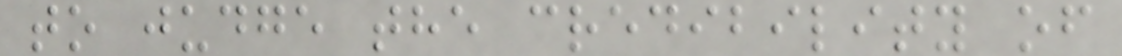to judge the credibility of
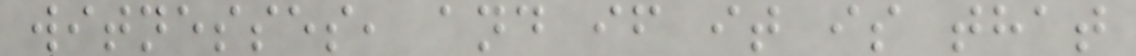witnesses, and if it is that
